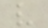v
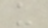u
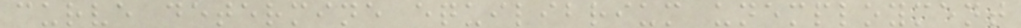curve determine equilibrium unemployment
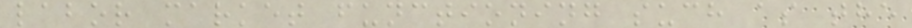labor market functioning such as the
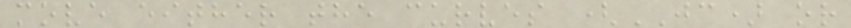move either the curves (JC) or
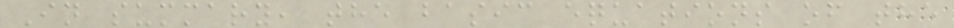In summary, the basic equations of the
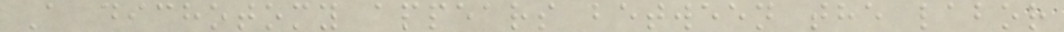A dichotomy appears between the labor
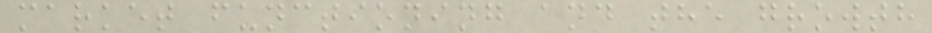market functioning and the growth
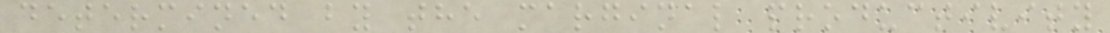determined by the marginal productivity
